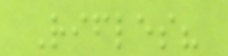Rifles?
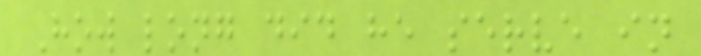How long did he serve in
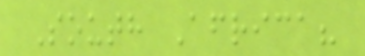South Africa?
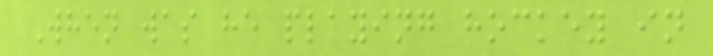When was he playing hockey in
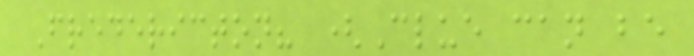Fredericton? (Clue can be
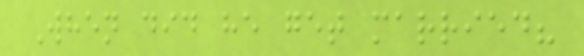When did he get married?
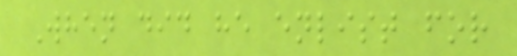When did he enlist for
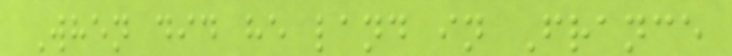When did he land in France
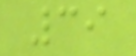39
